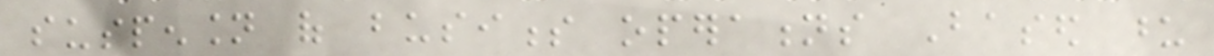suspension of business operations Based upon
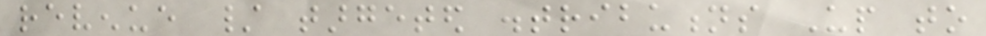revenue / targeted distributions Up to
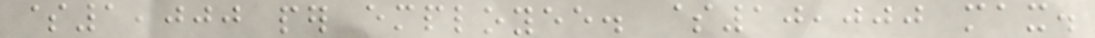$1,000 per employee. $10,000 max.
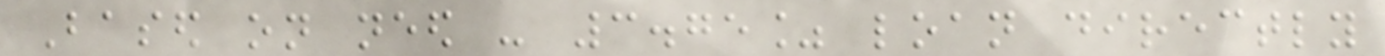Based on need - 3.75% loan directly
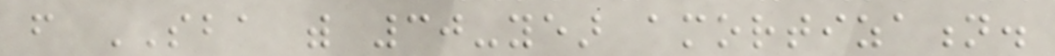from SBA with 30-year amortization.
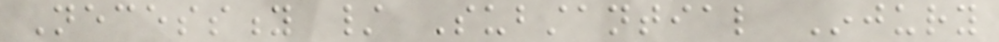Necessity / Substantial Injury
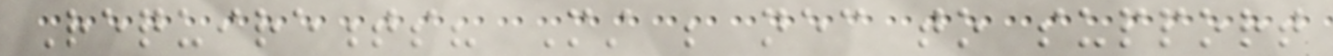Requirements? Must be necessary to support
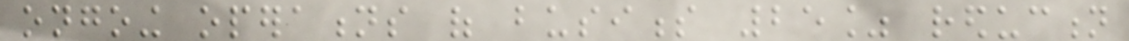ongoing operations of business 25% reduction
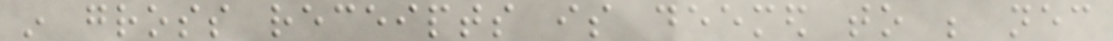in gross receipts is deemed to be necessary
